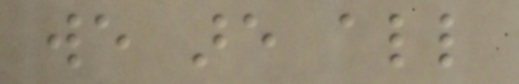we are all
